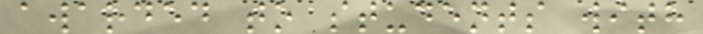awarded to students with
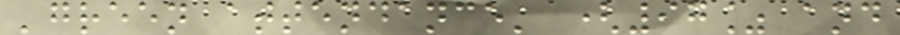'green attendance' (97% and
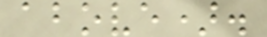above).
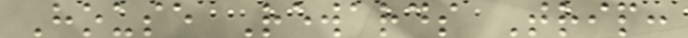House Rewards Trip:
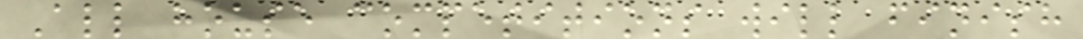All house competitions will finish
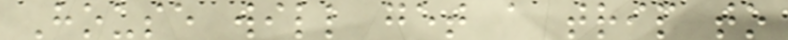House will get a trip to
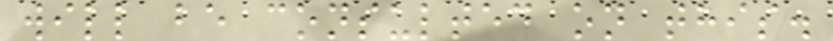will be consulted on this.
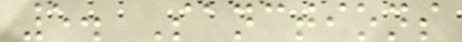5. Sanctions
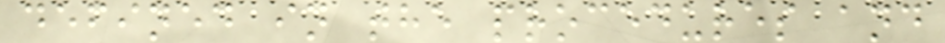defined in the procedures and
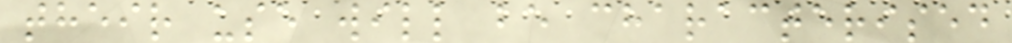their use will be characterised
